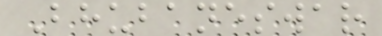Bhubaneswar
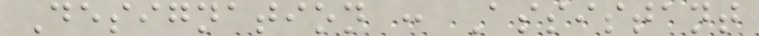Designation : Assistant
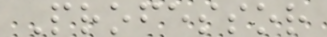Professor
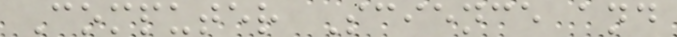Computer Science and
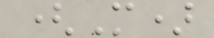(M)
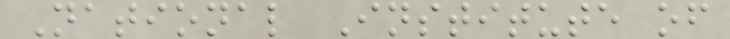National Institute of
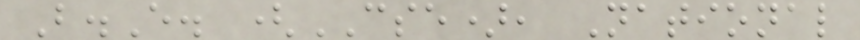B.E. (CSE), National
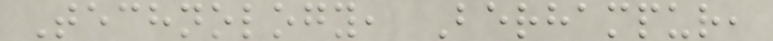Technology, Berhampur,
